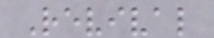Revival
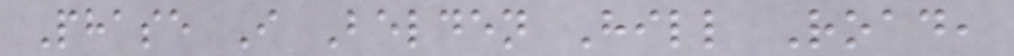Phase I Belden Hill Road,
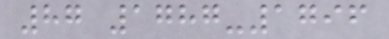87 1787-1796
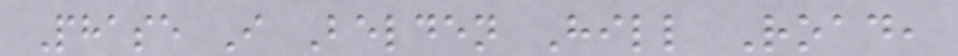Phase I Belden Hill Road,
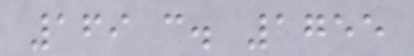169 c. 1755
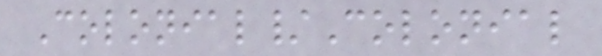Colonial/Colonial
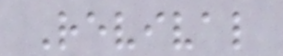Revival
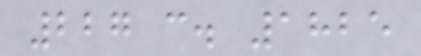227 c. 1825
